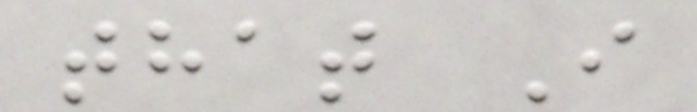that I
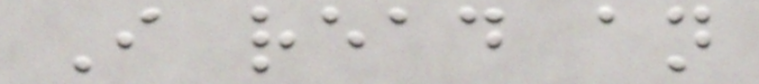I read an
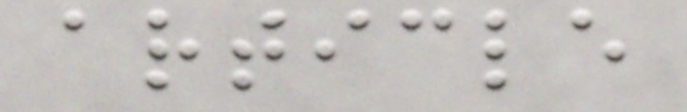article
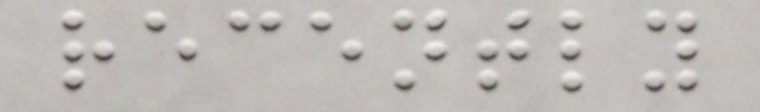recently
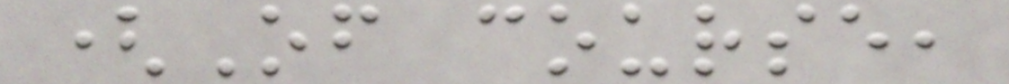(Of course,
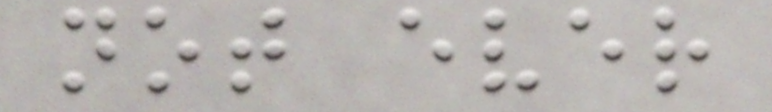not ever
